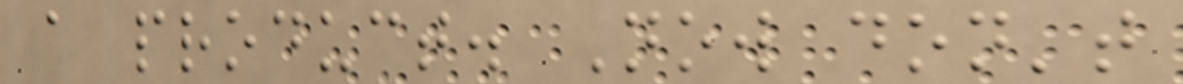a product. Now don't
